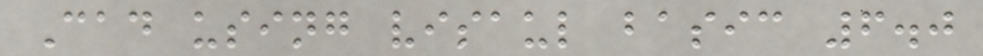Cad using visaul basic 6.0
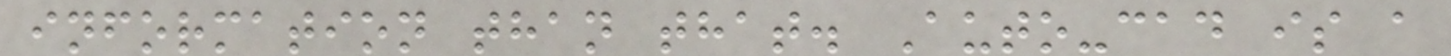information than that. Auto-cad is a
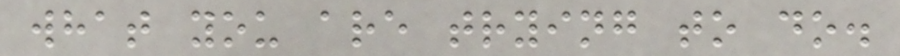what you are trying to do.
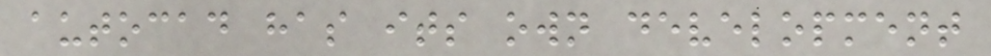autocad has its own development
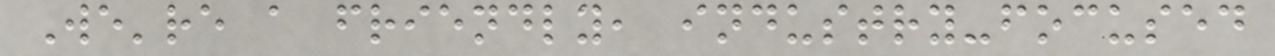We're a friendly, industry-focused
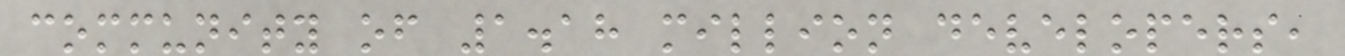community of 1.18 million developers,
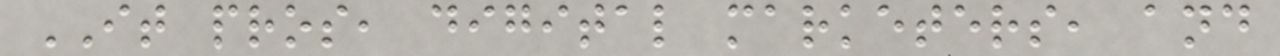IT pros, digital marketers, and
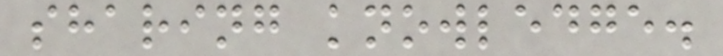sharing knowledge.
